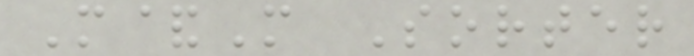M&M Sorter
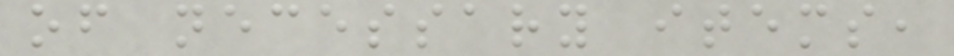of necessary items,
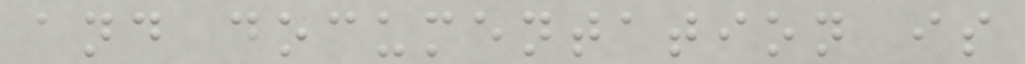and documentation is
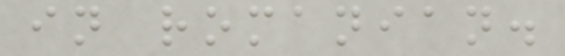in romanian.
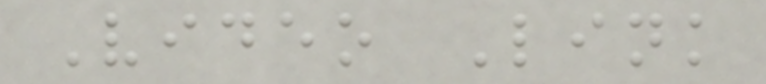Video Link
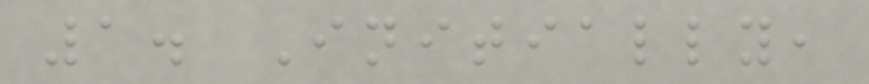1. Initially,
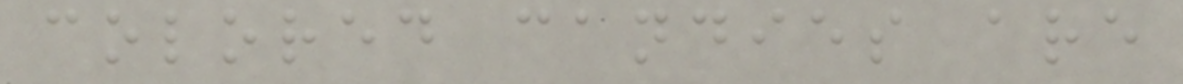colored candies are
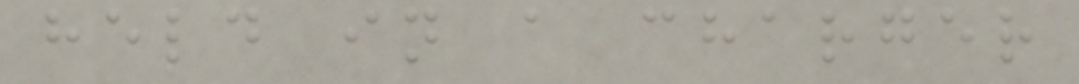held in a charger
